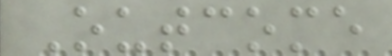Outcome
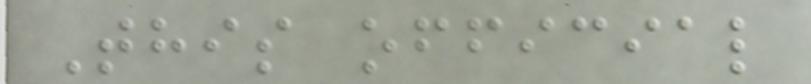This official
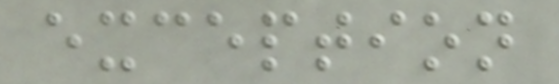exception
